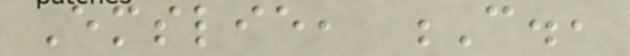Emslie, C.,
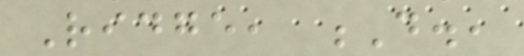Ridge, D.,
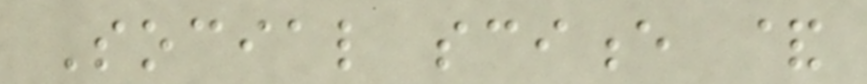Social science &
